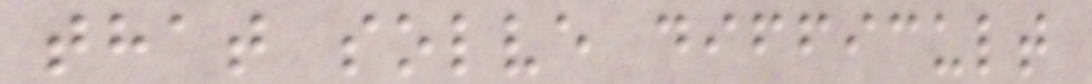that solve difficult
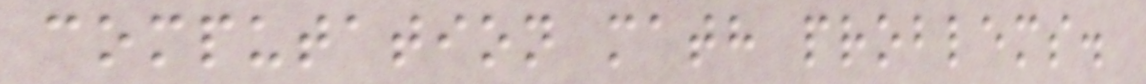computation math problems.
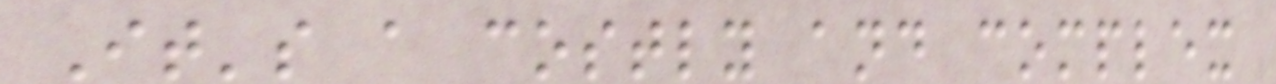It's a costly and complex
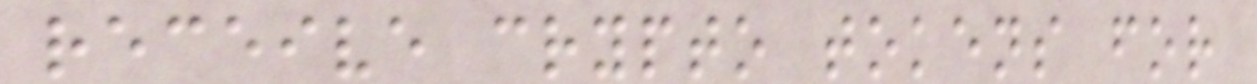receive crypto tokens for
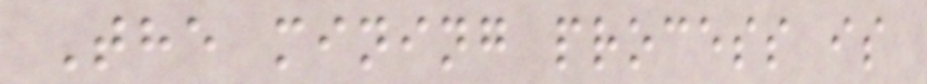The mining process is
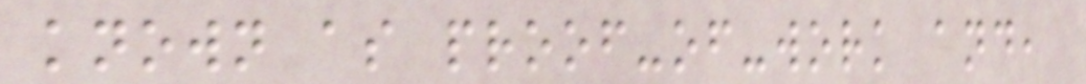known as proof-of-work and,
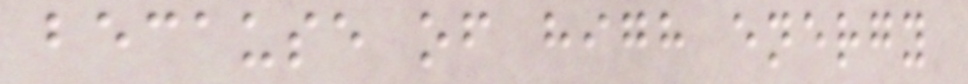because of high energy
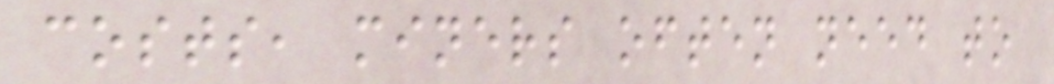costs, miners often need to
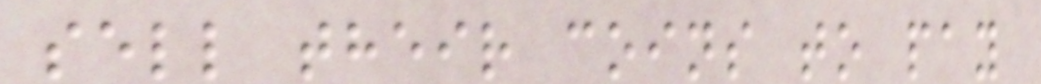sell their coins to pay
